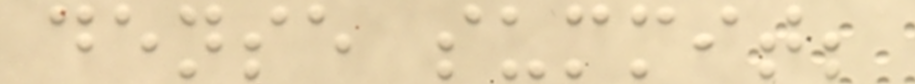dense summit;
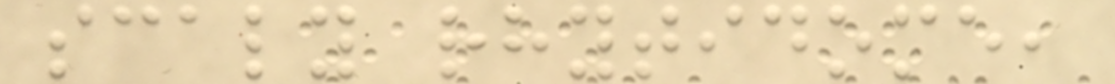scaly rhytidome,
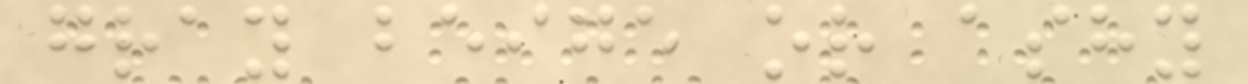gray beige or ashy
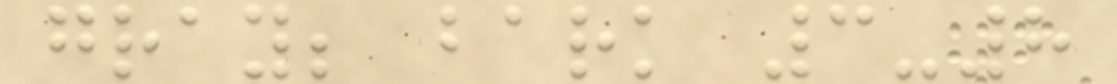gray; bark 3-8
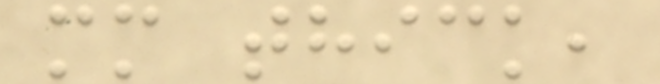mm thick,
